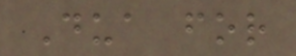Dua for
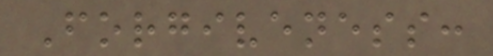Forgiveness:
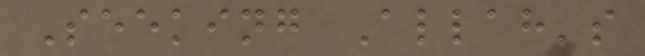Seeking Allah's
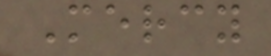Mercy
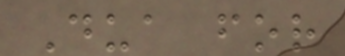Dua for
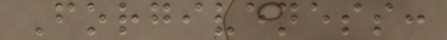Forgiveness:
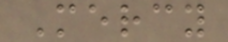Mercy
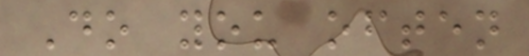Do you often
